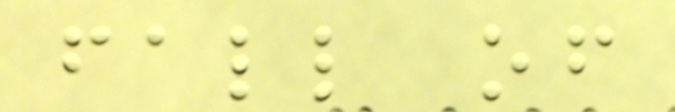fall of
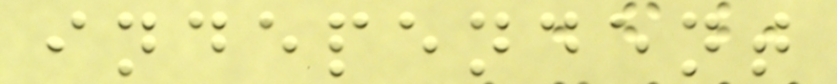independent
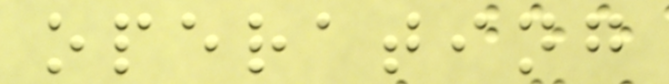operating
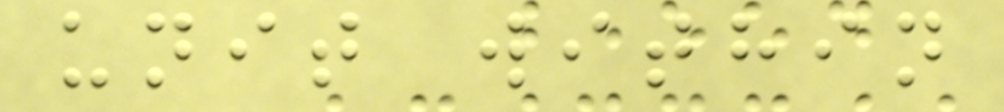unit within
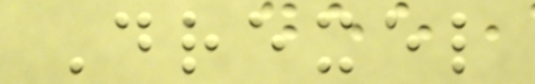Drexel
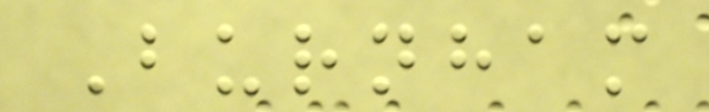Burnham
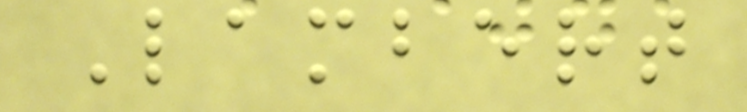Lambert
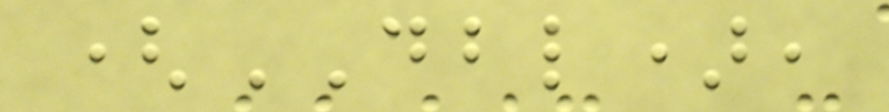(DBL),
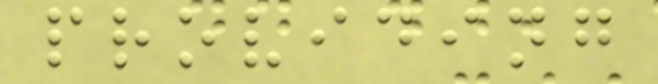providing
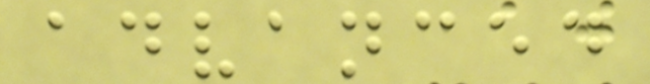advanced
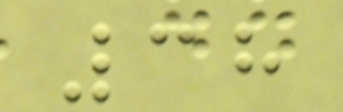38
